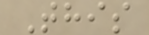This
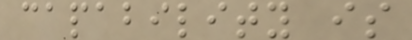capability is
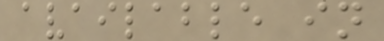available in
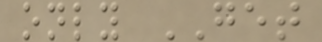only GET
